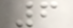6
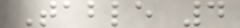Table 4
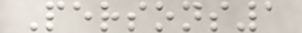Persons1
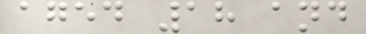aged 18 and
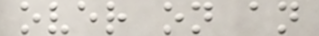over on an
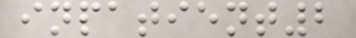inpatient2
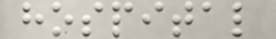hospital
